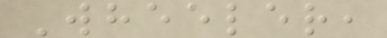Wheeler,
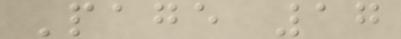Page 17
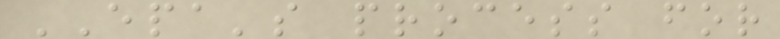EPA's process for
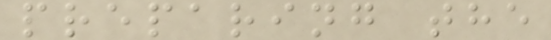preparing the
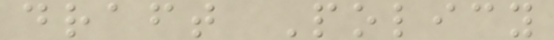draft Policy
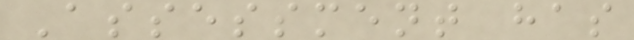Assessment has
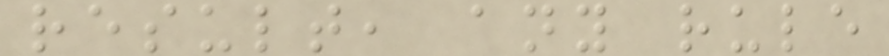result, any rule
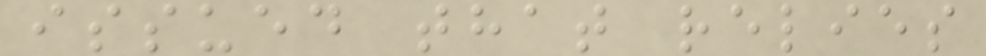issued that relies
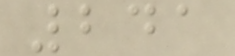241
